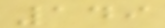149
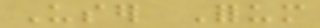User Forum
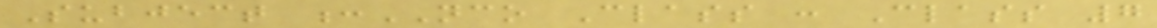Subject :NCO Class : Class 7
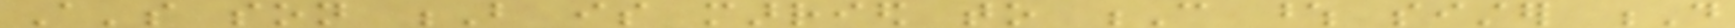A's son B is married to C whose sister D
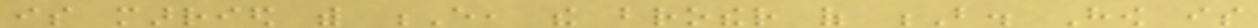is married with E, the brother of B. How is
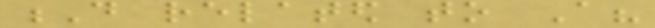D related to A?
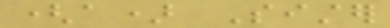(a) Sister
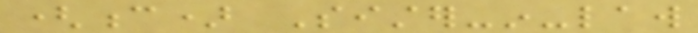(c) Sister-in-law
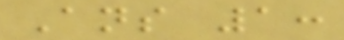Ans 1:
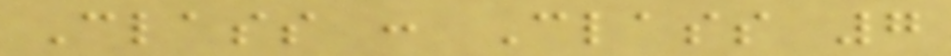Class : Class 7
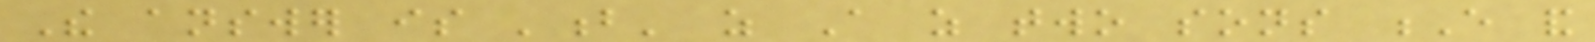The answer is 'b' as A as two sons E and
